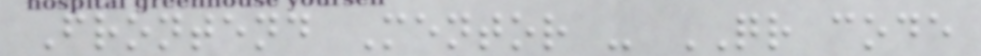Frontend Mentor - QR code
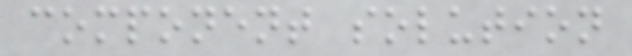component solution
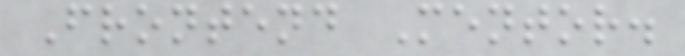Frontend Mentor.
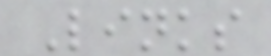Links
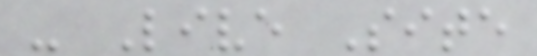- Live Site
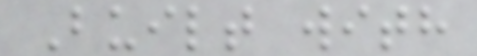Built with
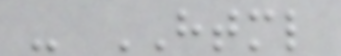- HTML
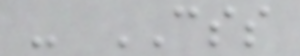- CSS
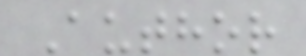Author
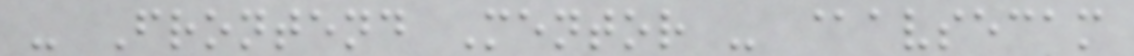- Frontend Mentor - @avsecam
